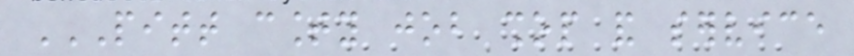PITT COUNTY JOB SHOP AND SERVICE
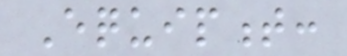Equipment:
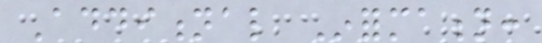Additional Information:
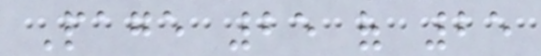Page 25 of 25
